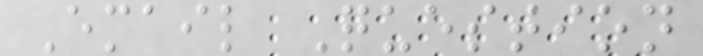Email Question
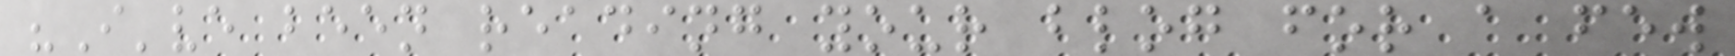"I've been reading your blog for a few
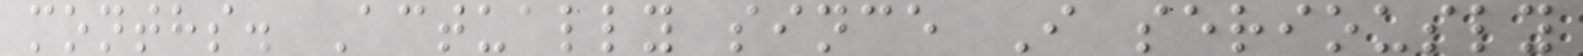months. Actually since I seriously
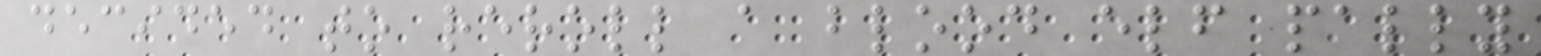decided to reroll a blood elf pally
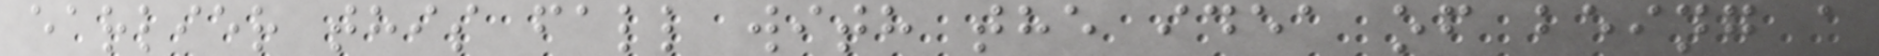earlier this fall with the idea of being a
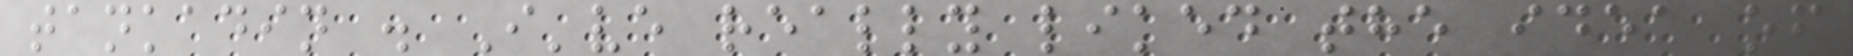tankadin . I've really liked the idea of
